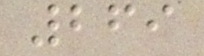269
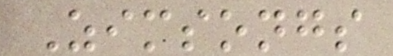Zimsongs
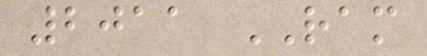2011 RAM
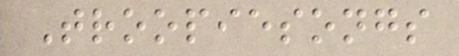Troopiesongs
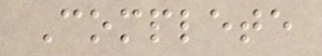Complete
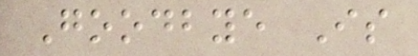Goodbye Is
